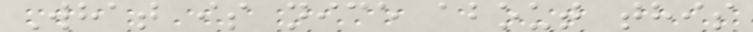What is nice about this
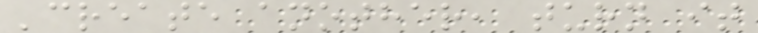'create another, turn it
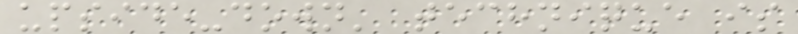upside-down' technique is
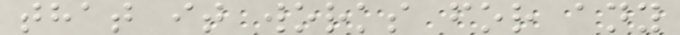that it works for any
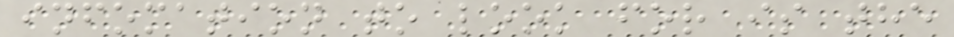infomation to look for is the
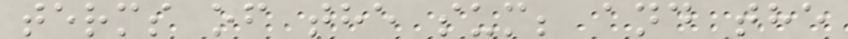terms of the sum; and the
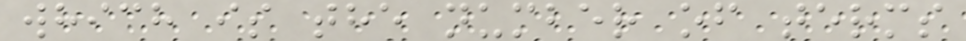which is the number of terms
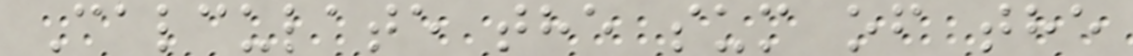Calculate the sum of the
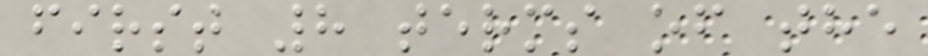first 8 terms of the
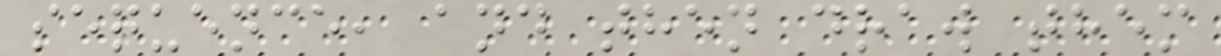sequence, and then draw them
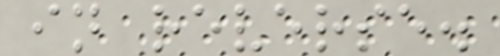in reverse.
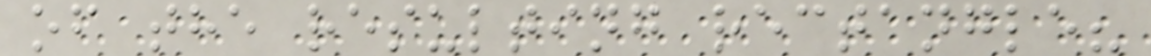of the resulting rectangle?
